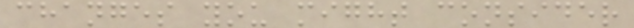changes you might consider
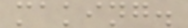making.
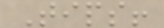Tips!
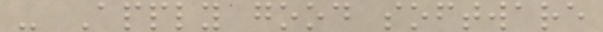- Apply good software
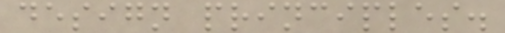design principles.
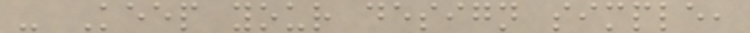- Keep your design simple,
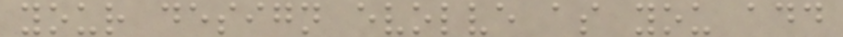your design evolve as you add
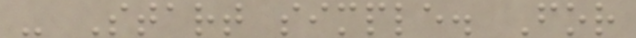- Start simple. For
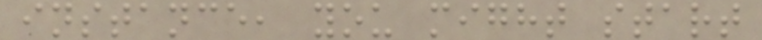instance, you might start
